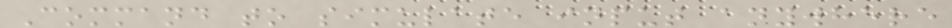Command to simulate input anywhere
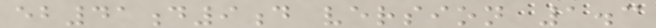eb41d9d version 1.3
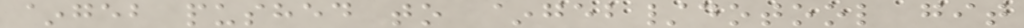~geb pushed to ~geb/dotool git
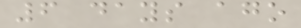6 days ago
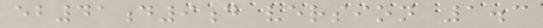eb41d9d version 1.3
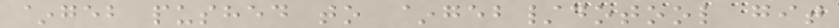~geb pushed to ~geb/dotool git
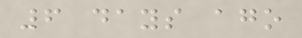6 days ago
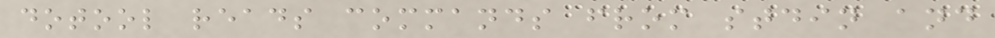dotool reads commands from stdin and
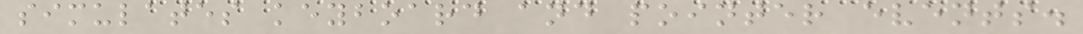simulates keyboard and pointer events.
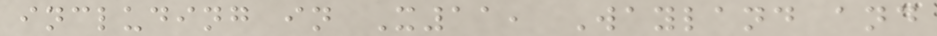including in X11, Wayland and
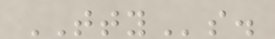TTYs.
